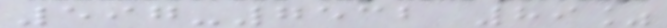597-7532 89%
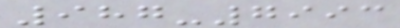987-7993
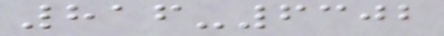816-6302
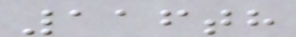116th
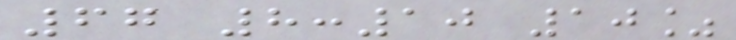67 8:10 10%
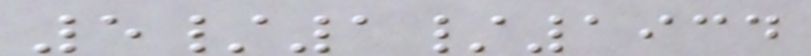5/1/1934
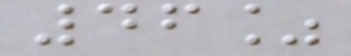46%
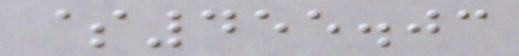$455.03
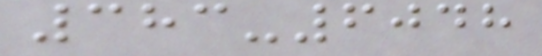383-6048
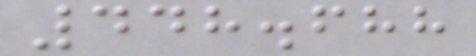448.688
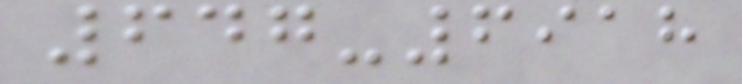647-6918
